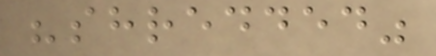"shredded"
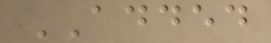ADDED
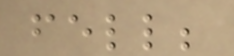fell;
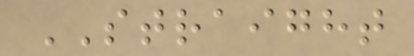STRAIGHT
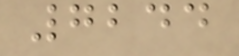7244
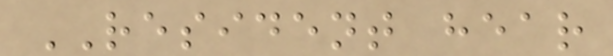RESIDENT hear
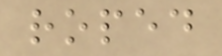roped
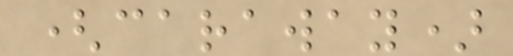(caraway)
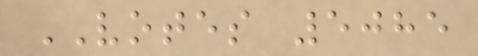VOTES 5085
